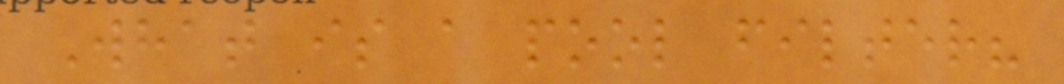What is a pool filter?
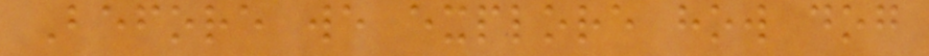Before we explore how dog
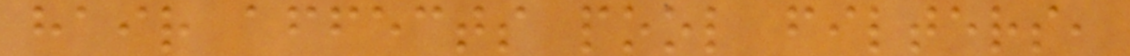hair affects pool filters,
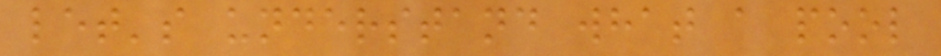let's understand what a pool
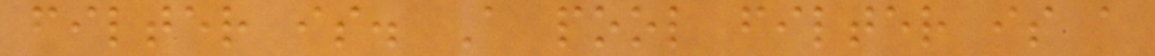filter is. A pool filter is a
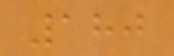180
